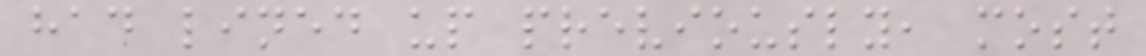had lined up previously, most
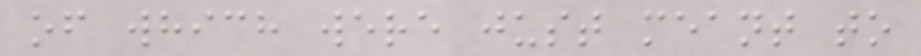of which were just meant to
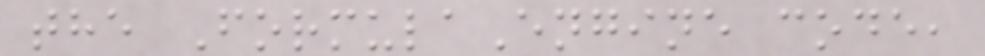the FormulaEngine code,
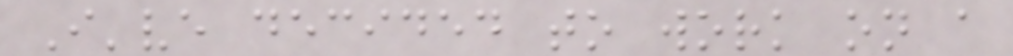I've decided to work on a
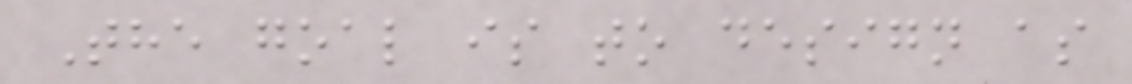The goal is to design as
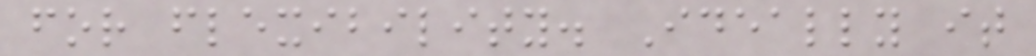for flexibility. Ideally it
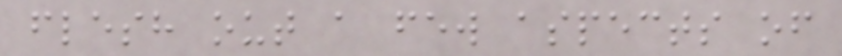flesh out a few aspects of
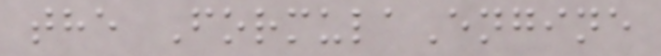the FormulaEngine
